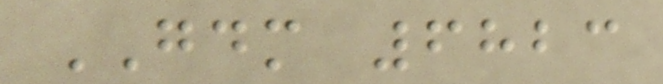GDM 6823
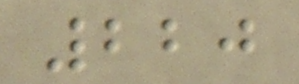220
